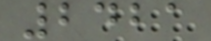2421
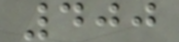400
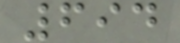694
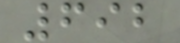692
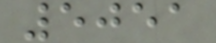5051
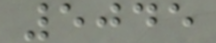5045
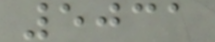5031
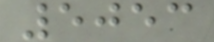5053
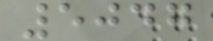5047
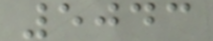5043
